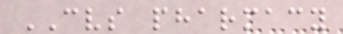CVS pharmacy
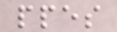ppes
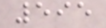595
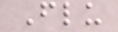Flu
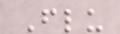Flu
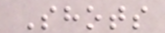Shots
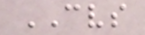CVS
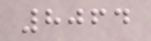8064
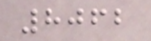8062
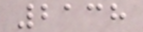2138
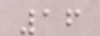16
